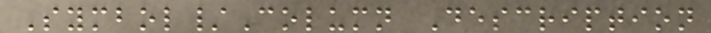Symbol/Column Description
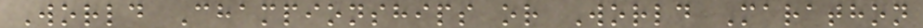World Championships or World Marathon
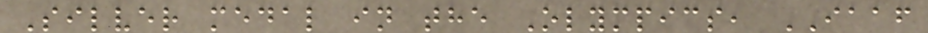Silver medal in the Olympics, IAAF
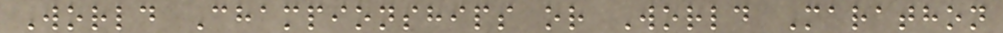World Championships or World Marathon
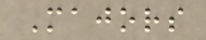Majors
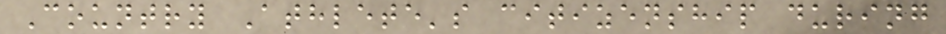Country Athlete's citizenship during
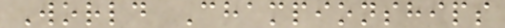World Championships
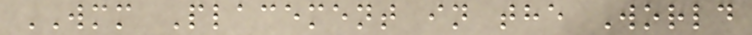WMM Placement in the World
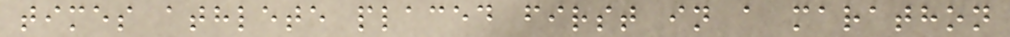times athlete placed first in a marathon
